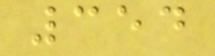354
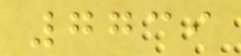7739
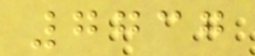7737
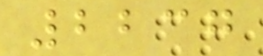2237
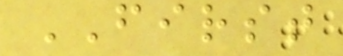FIRST
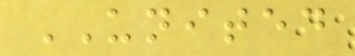UNITED
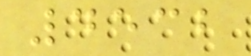4532
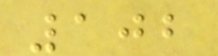102
